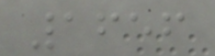1656
